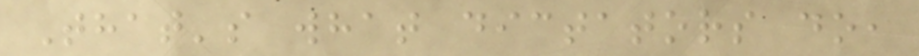That's what dictators do,
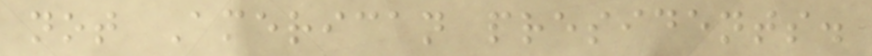not American presidents.
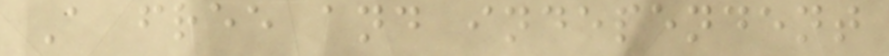A free and independent
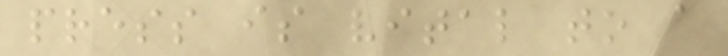press is vital to a
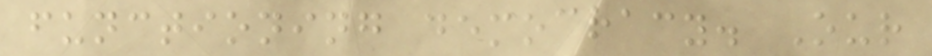functioning democracy. Our
